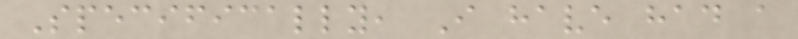Specifically, I have had a
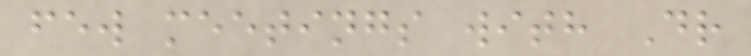few meetings with Dr
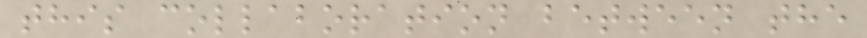this collaboration between the
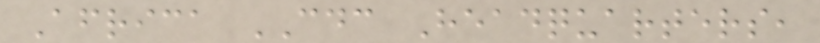Africa CDC Headquarters,
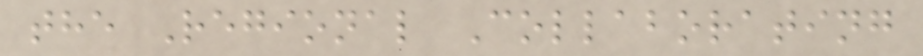the Regional Collaborating
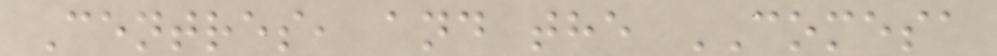Centres, and the COMESA
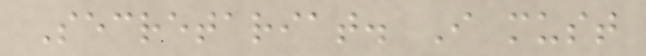Secretariat. I must
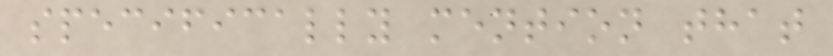specifically mention that
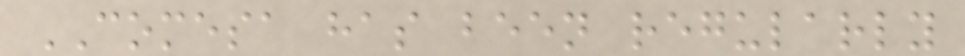COMESA has been regularly
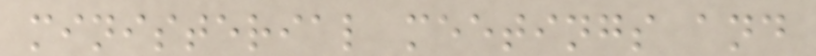ministerial meetings and
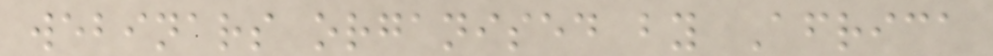webinars organised by Africa
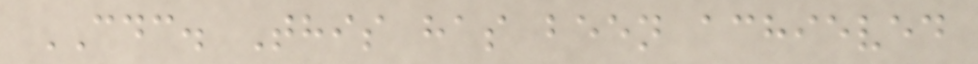CDC. This has been achieved
